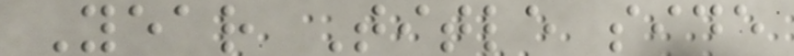Year Title side
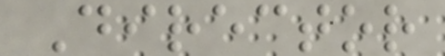Director
